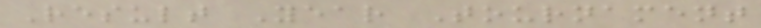Result Year Tournament
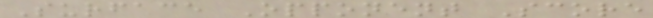Surface Opponent Score
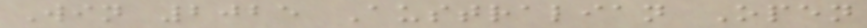Win 2025 Australian Open
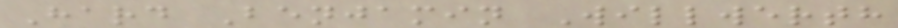Hard Benjamin Willwerth
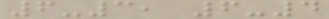6-3, 6-4
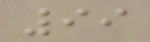99
